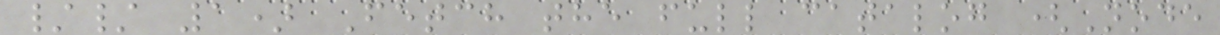// 1) Fetch the full catalog (Node
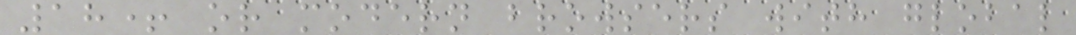18+ or modern browsers with global
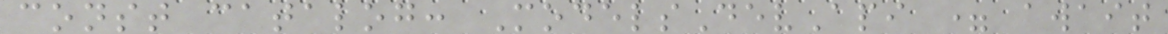const catalog: ModelsDevApi = await
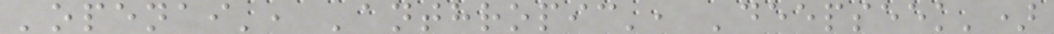'openai', 'anthropic', 'deepseek')
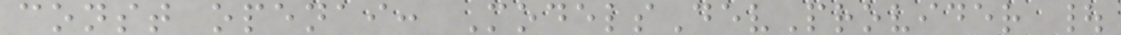const openai: ModelsDevProvider |
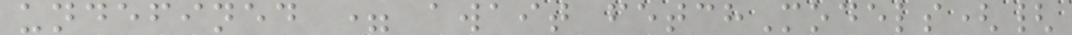undefined = await fetchModels({
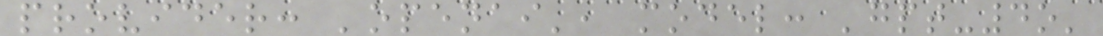provider: 'openai', model: 'gpt-4o'
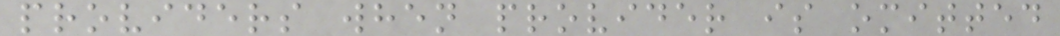providers when provider is omitted
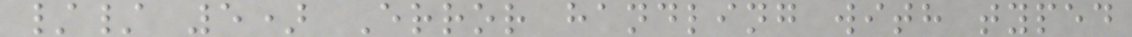// 5) Error handling with typed
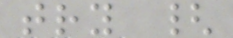try {
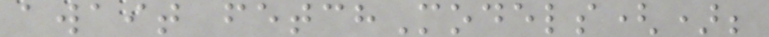await fetchModels();
